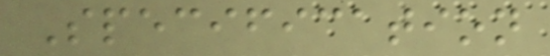Specification
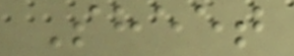Sheet
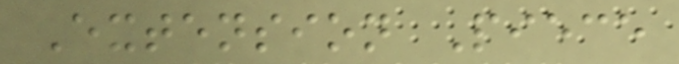Extension Piece
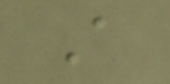A
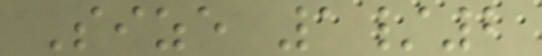Size 1/2
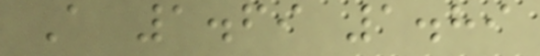A 1.69 1.89
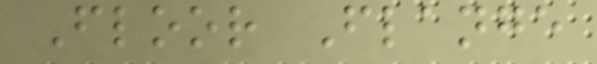Floor Flange
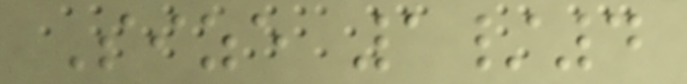Size 1/4
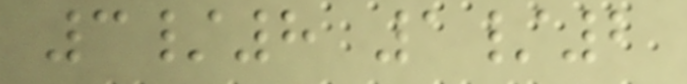3/8 1/2
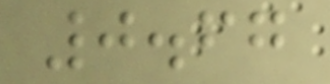0.67
